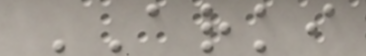ARKI
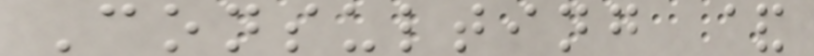Consulting &
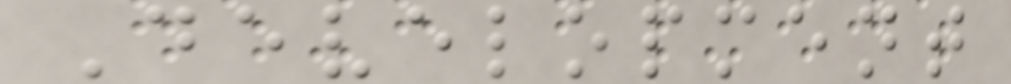Development
